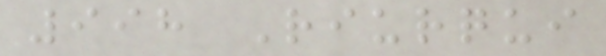998 Riurqui
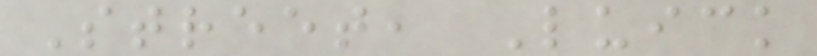Street, Luick
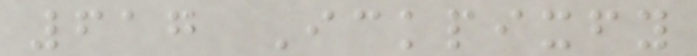617 Ickpixfy
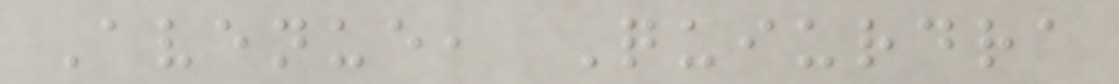Avenue, Quiurdra
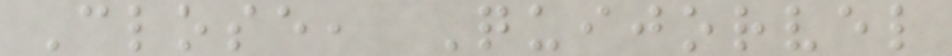Close, Quijorvel
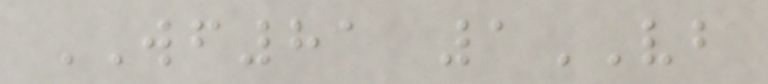WF81 1VB
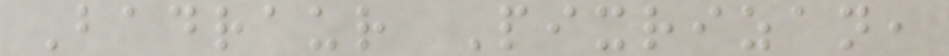Badraur Pixrizan,
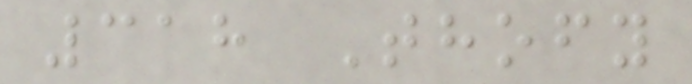318 Thofy
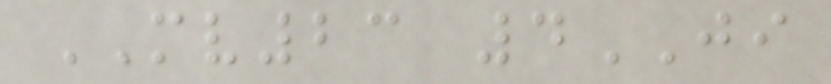MV23 4JI
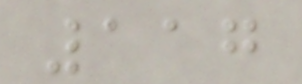117
